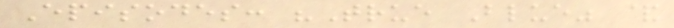Episodes: "True Blue" &
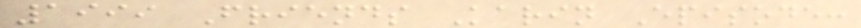1999 Friends Karin Episode:
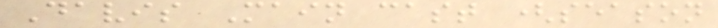Davis Main cast (season
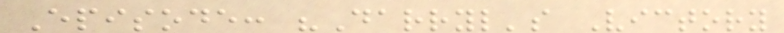Episode: "Darryl's Victory
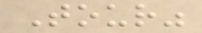Tour"
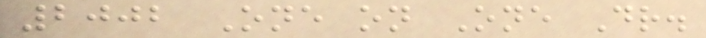2002 One on One Dr.
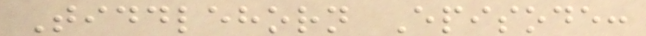Tiddlehorn Episode:
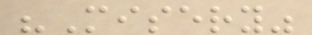"Misery"
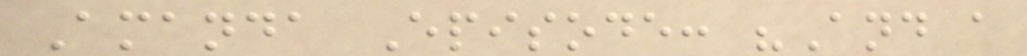Amanda Episode: "And a
